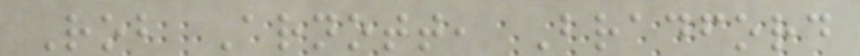Rob Arnott, Bradford
